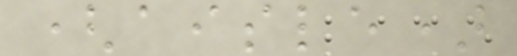(aisle)
